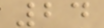24
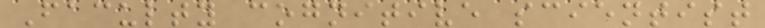Faculty cognitive scientist
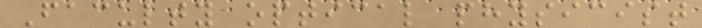Faculty optical physicist
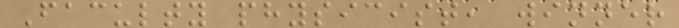Faculty physicist, winner
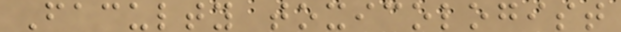Faculty toxicologist
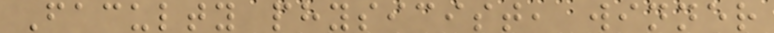Faculty physicist, winner
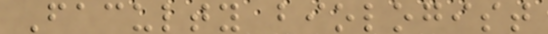Faculty biologist
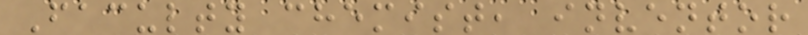Faculty chemist, inventor
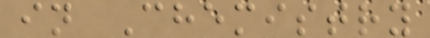in Chemistry
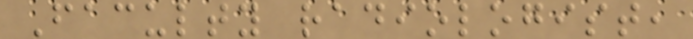Faculty radiologist,
